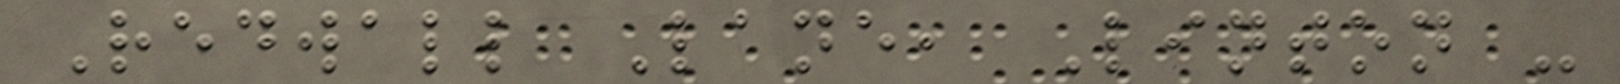Redwall Lane, Linton -
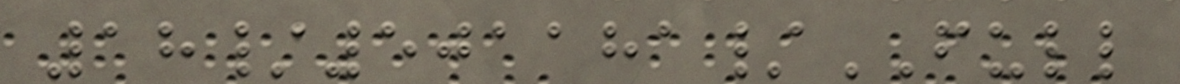18/501181/FULL
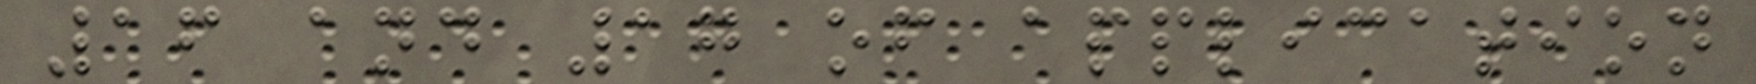16 and 17 of application
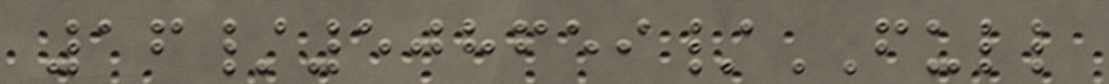16/508659/FULL
